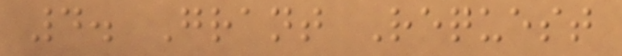4. Grant Request
